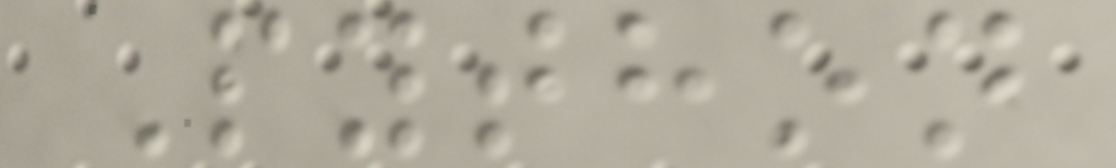Python
